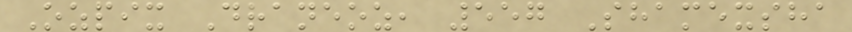Ozpix Draneoz, 557 Shamexsha
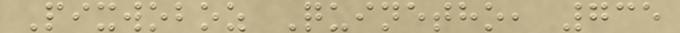Pixwoboz Quinetho, 735
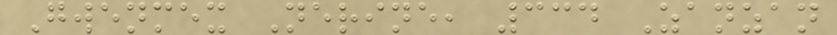Gwenmex Nerine, 334 Zanzan
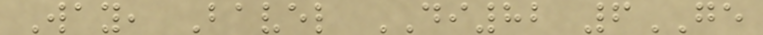Way, Bavel DI82 6GE
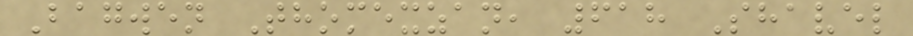Bagwen Thomexzan, 618 Shavel
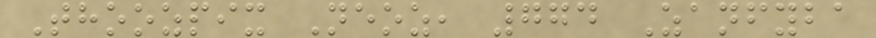Thoozpix Neoz, 774 Zanfyba
